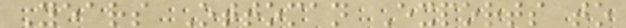Years Ottoman Exports to
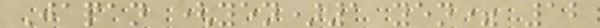Japan (yen)1 yen= 12
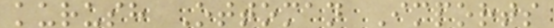kurush Ottoman Imports
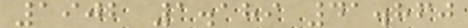1902 1.189 41.860
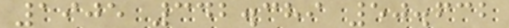1905 342.389 50.632
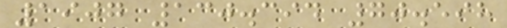1907 130.394 70.598
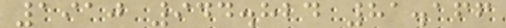1910 944.824 81.166
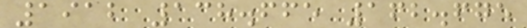1912 138.665 162.675
